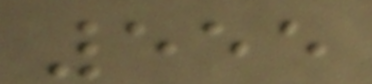555
